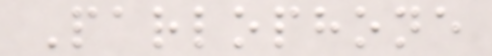Parlophone
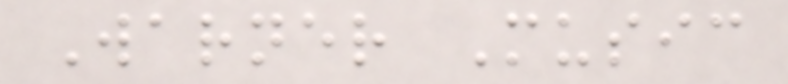Warner Music
